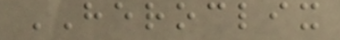HEROCLIX
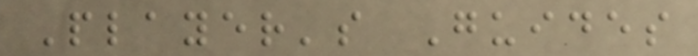Player's Guides
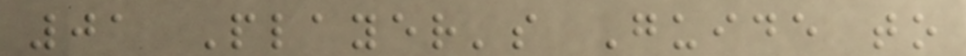01 Player's Guide to
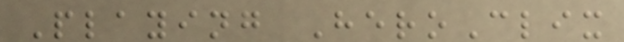Playing HeroClix
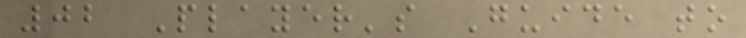02 Player's Guide to
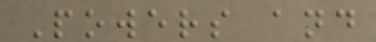Powers and
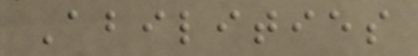Abilities
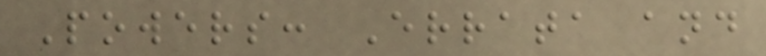Powers: Errata and
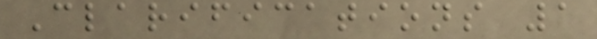Clarifications 1
